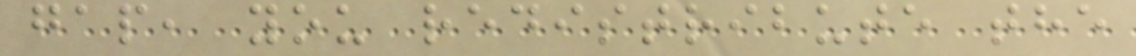gap, you redistribute the
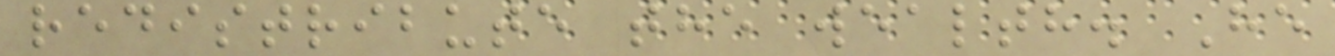redistribute the wealth. He
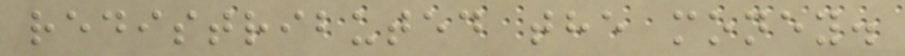redistributed the money.
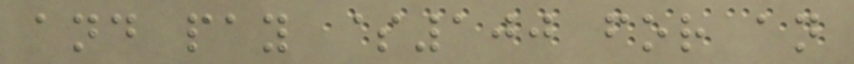and pay $100 for an
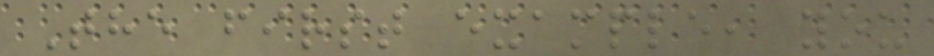The first example, you
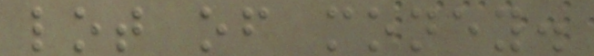lot of money.
